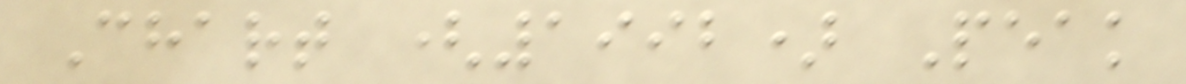Chart (1992) Peak
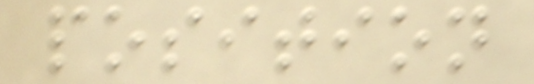position
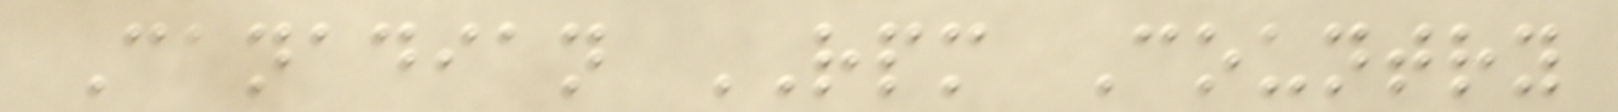Canadian RPM Country
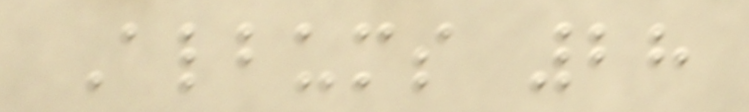Albums 28
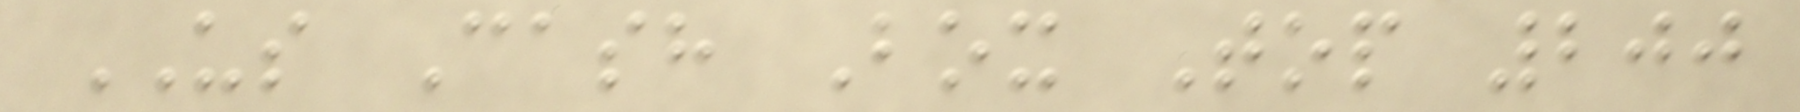US Cash Box Top 200
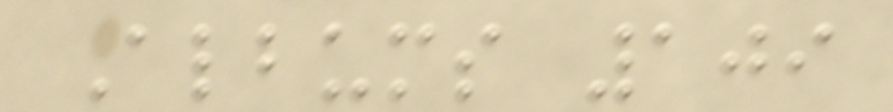Albums 109
